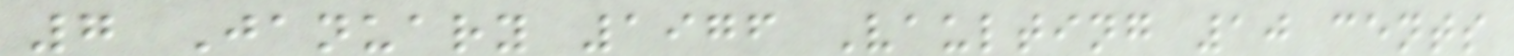7 January 1976 Vaulting 10 cents
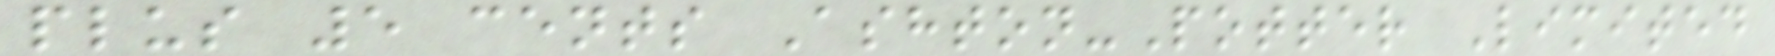plus 5 cents Ashton-Potter Limited
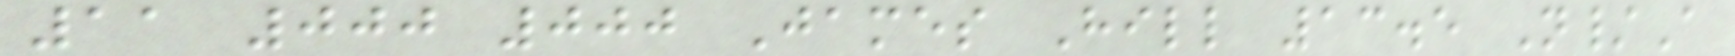11 000 000 James Hill 13.5 N/A
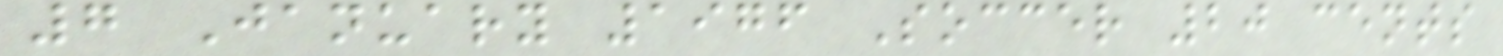7 January 1976 Soccer 20 cents
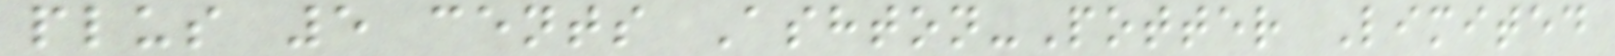plus 5 cents Ashton-Potter Limited
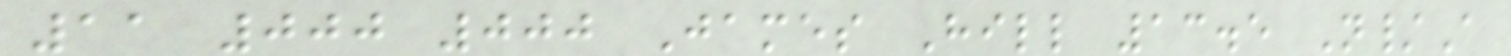11 000 000 James Hill 13.5 N/A
